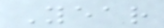Year
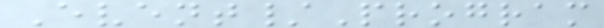Event/Program
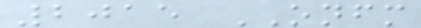2015 ONFM
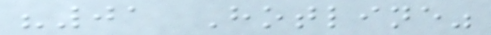"01 Hotline"
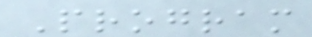Program
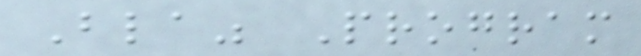Bla" Program
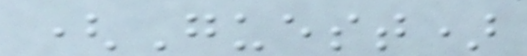(Guest)
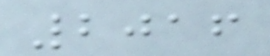2016
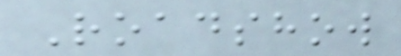Roadshow
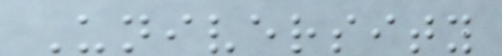University
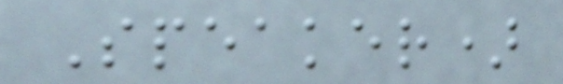Speaker)
